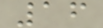16
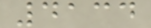4134
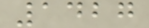1427
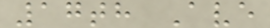17th Ave
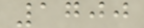1700
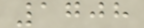1708
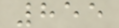855
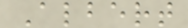Albert
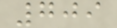709
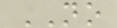NO
